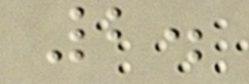2.
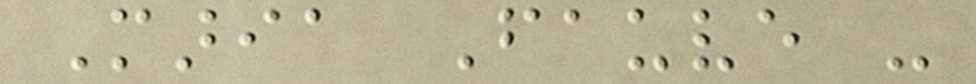Maria Fauve -
